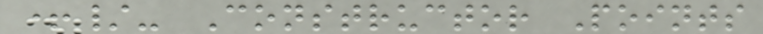+/- Constructor Points
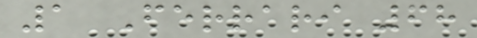1 Ferrari 68
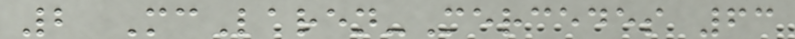2 McLaren-Mercedes 63
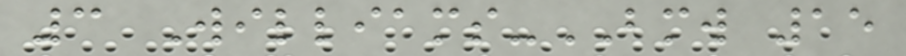3 Williams-BMW 15
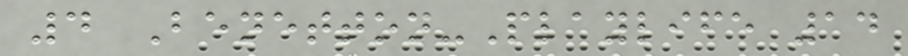4 Benetton-Playlife 14
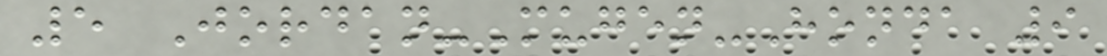5 Jordan-Mugen-Honda 9
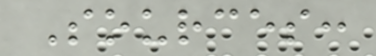Sources:
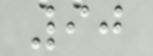90
